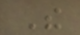The
